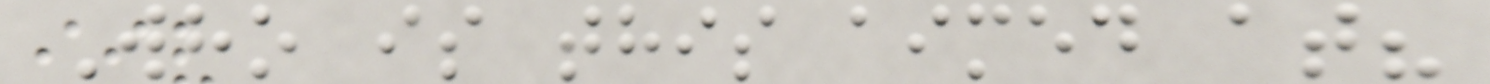Who is this aimed at?
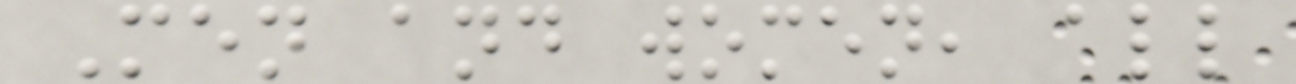Men and women, all
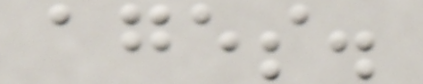ages.
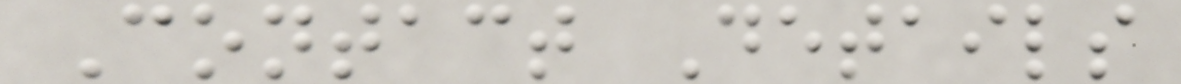Contact Details
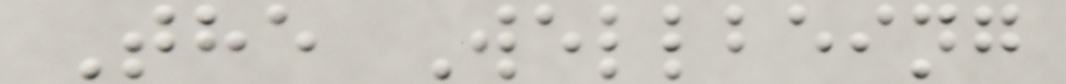The Wellbeing
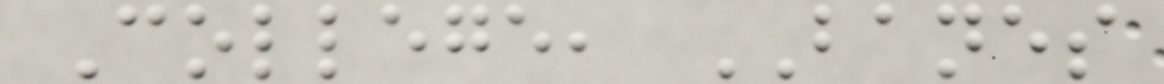College, BANES
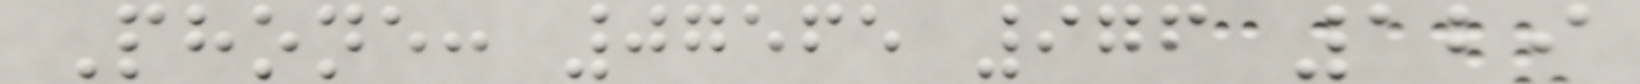Phone: 07565 976 129
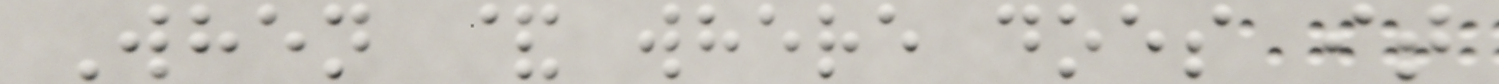When & where does it
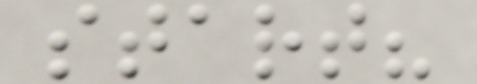start?
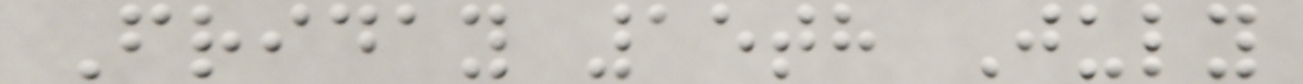Friday 15th July
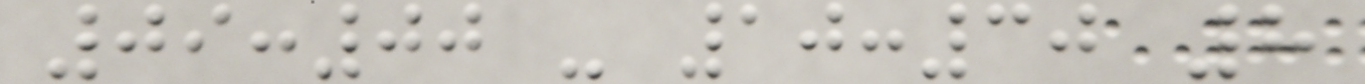09:00 - 10:30 8
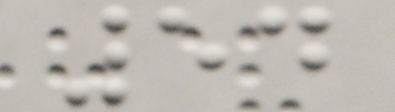54
